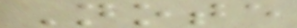Note
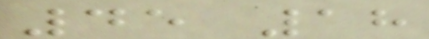45 18
